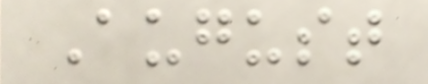August
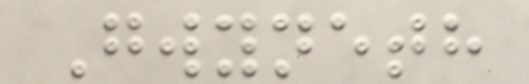Gwyneth
